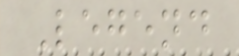Legend
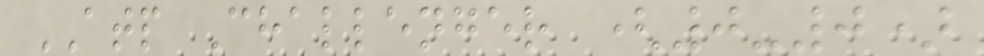ATP Challenger (0-0)
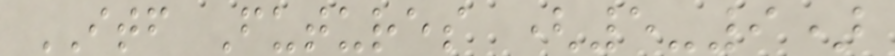ITF Futures (5-9)
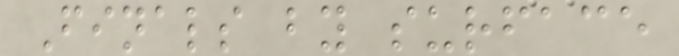Finals by surface
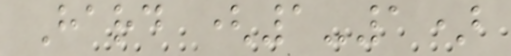Hard (1-1)
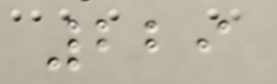229
